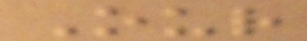Our
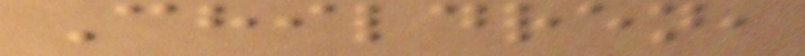Children,
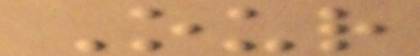Our
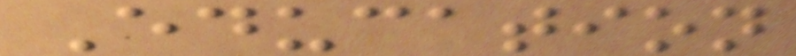Education
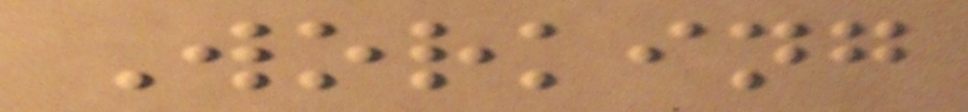Working
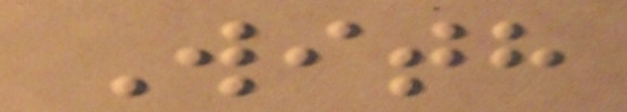With
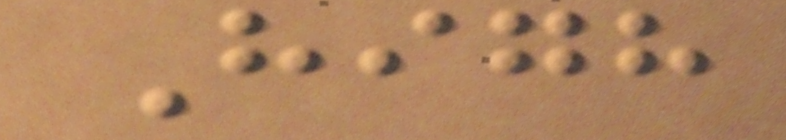High
